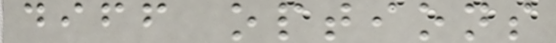diff options
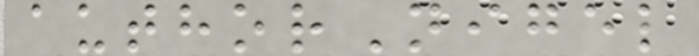authorNigel
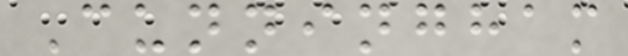Cunningham
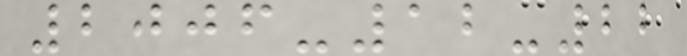2006-12-22
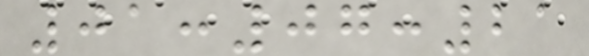01:07:21
